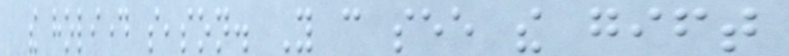the holiday season. You can see the gift
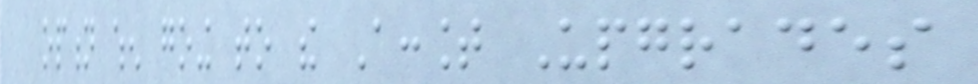option when going to the Account Upgrades
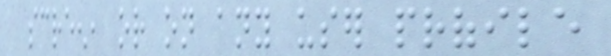screen, or on any user profile
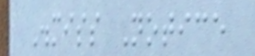Dismiss Notice
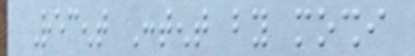Recent Content by moshi
